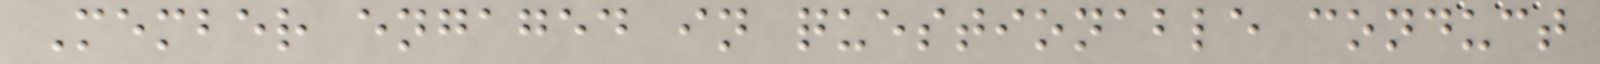Member engaged in questionable conduct
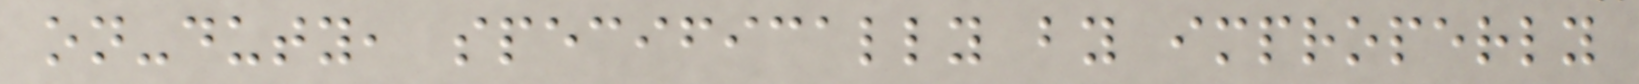on-duty, specifically by improperly
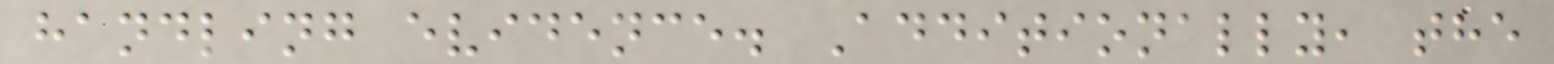handling evidence. Additionally, the
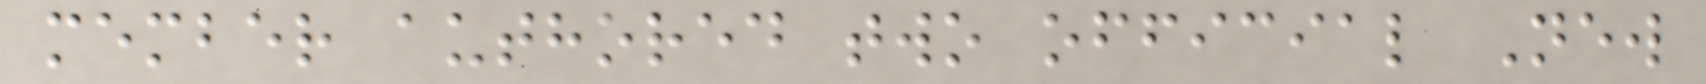member authored two official New
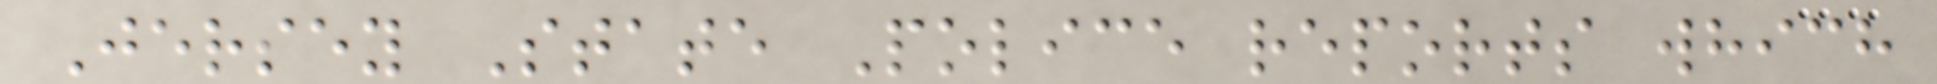Jersey State Police reports which
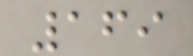169
